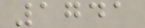1741
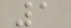1
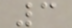3
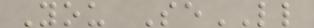You SeLL
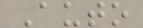Auto
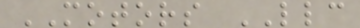MOTORS LLC
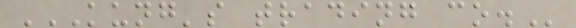KUNG'S TRADING CO.
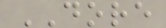DORE
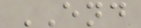END
